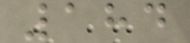184
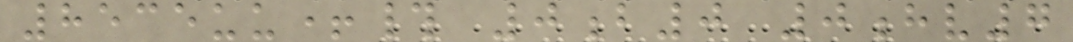8535uu+# 0b0 0hv7
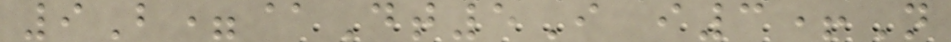9B=@Dt5I i3+N
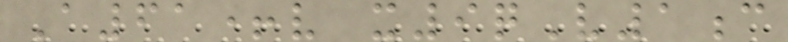A61+v x9qV1c
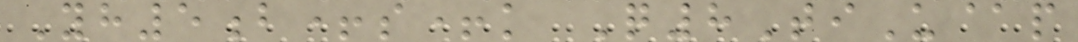Yh5b+s+k Q8TiU@p
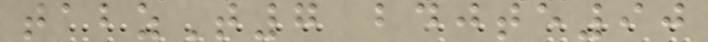tabzT7 bdjte90
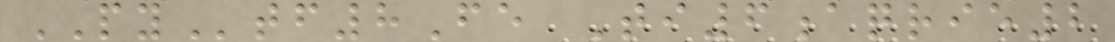PYtf8Fe Ti6aqrie2
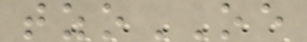tzoOE
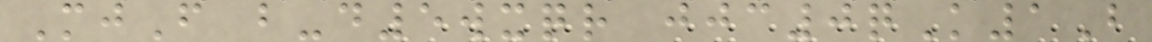MjF b-d5wxqr jjc0qK1B
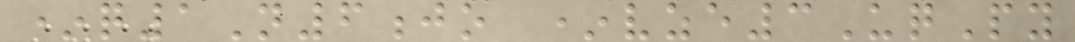*q1N6jo *vze3UqPy
